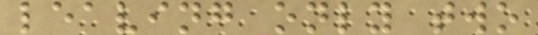leaving only two
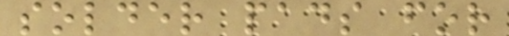solder pads for
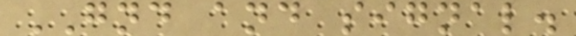GND and signal.
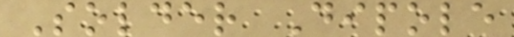Solder Dipole
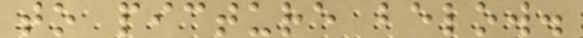to picture below.
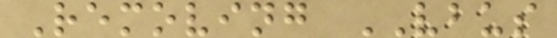Removing VBUS
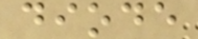diode
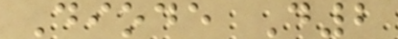Diode D2
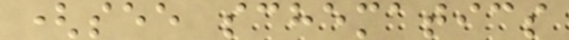(see schematics
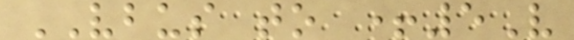VBUS to +5V
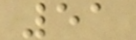51
